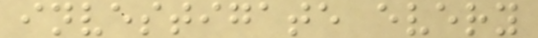investigate every
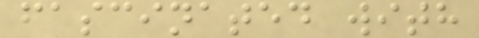fascinated with
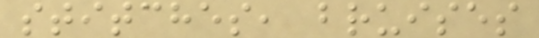stitches, bruises
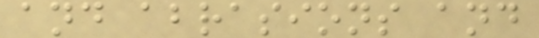and abrasions and
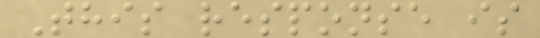This response is
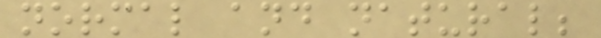normal and natural;
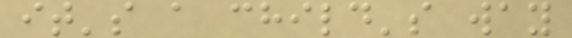it's a child's way
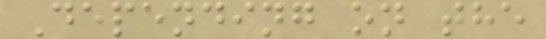Depending on the
